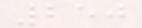250
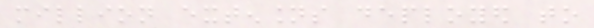million extensions deployed to
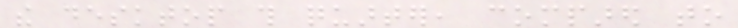the desktop this quarter, compared to
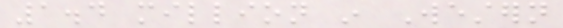1.4 million in Western
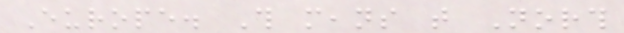Europe. This means that North
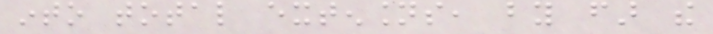into total extensions, by far the
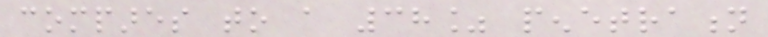compares to a 38% penetration
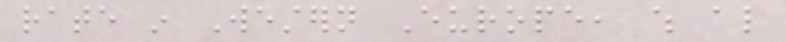rate in Western Europe, which also
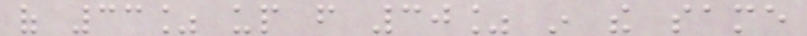of 33% up from 30% in the same
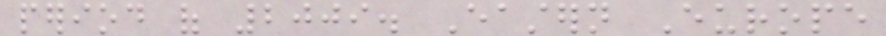period of 2009. Eastern Europe
